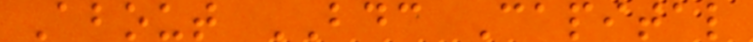About BDC Capital
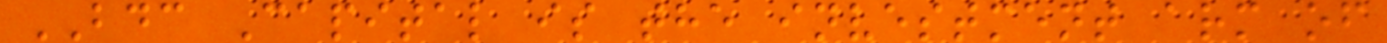BDC Capital is the investment arm of
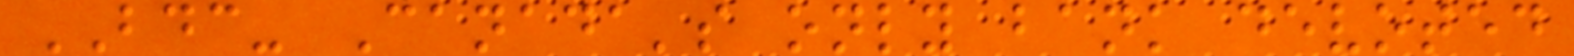BDC- Canada's only bank devoted
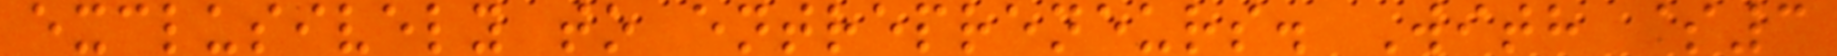exclusively to entrepreneurs. With $3
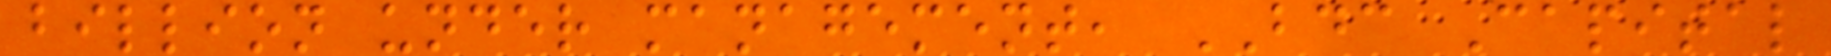billion under management, BDC Capital
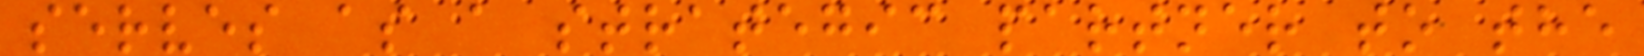serves as a strategic partner to the
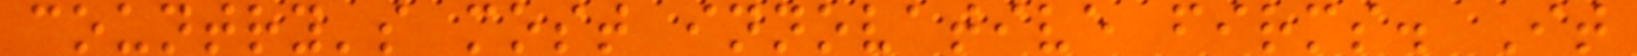country's most innovative firms. It
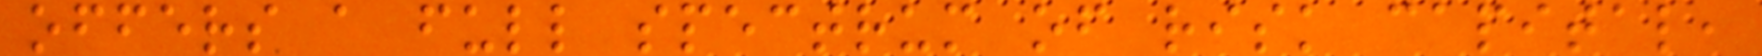offers a full spectrum of risk capital,
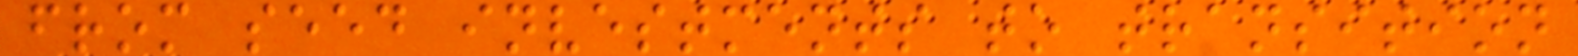from seed investments to transition
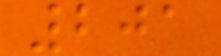201
